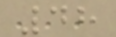48
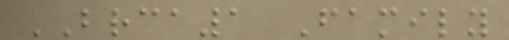BRCA1 Family
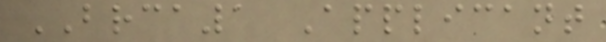BRCA1 Applicant
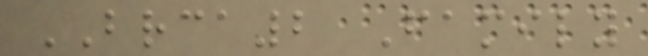BRCA2 Family
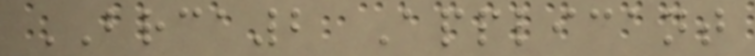BRCA2 Applicant
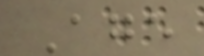Age
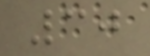30
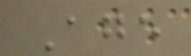Age
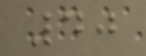40
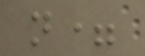n=
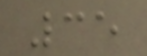35
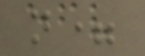n=
